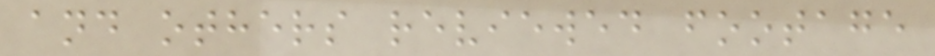and others reviewed footage
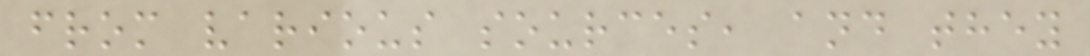from various sources, and they
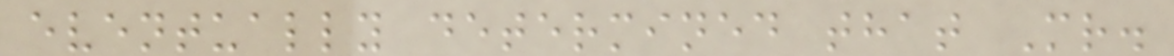eventually determined that Mr.
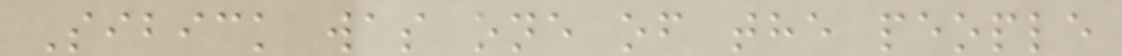Sibick was one of the people
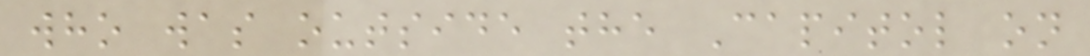who was outside the Capitol on
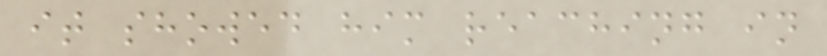it showed him reaching in
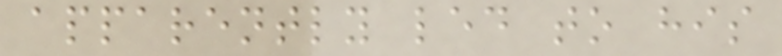apparently led to his
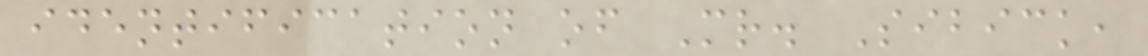identification of Mr. Sibick,
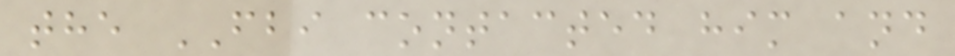the FBI contacted him and
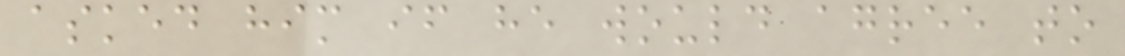asked him if he would agree to
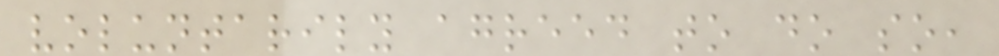voluntarily agreed to do so,
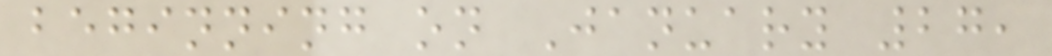beginning on January 27,
